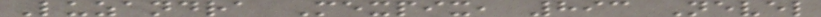Luzandra Mexpix, 893 Nevel
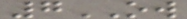7OW
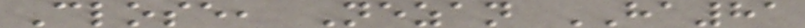Close, Nezan HA81
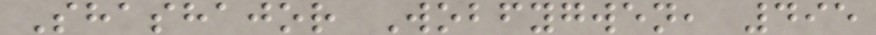Shashajor Wobfygwen, 495
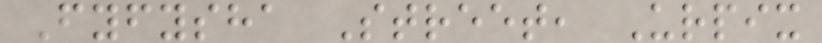Fyfysha Street, Urpix
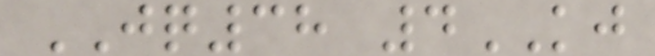JQ38 4KJ
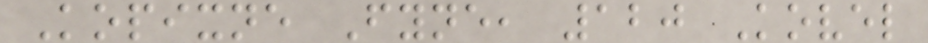Kopixne Fyne, 120 Kovel
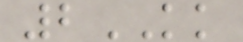2KK
